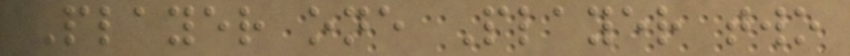Player one Player two
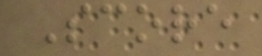Score
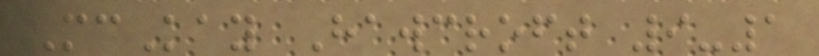McKay Hawcroft 9-1
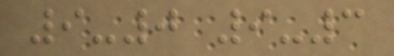9-0 9-3
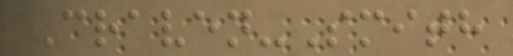Craven-Smith
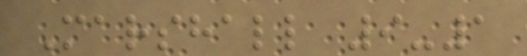Marshall 9-1
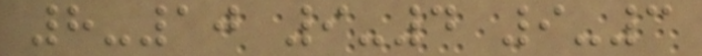8-10 9-4 9-3
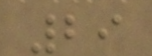29
